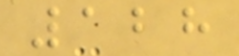128
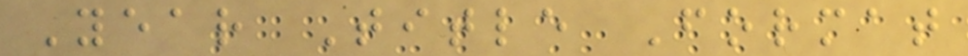Year Title Format
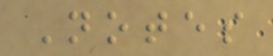Notes
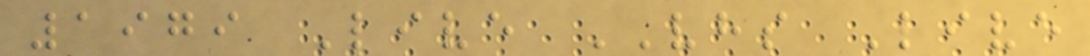1979 Live VHS Live
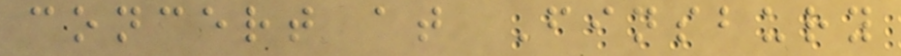concert at Finsbury
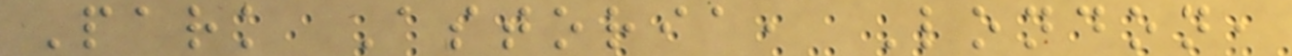Park Astoria, London,
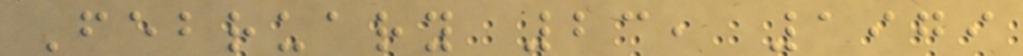February 23, 1979
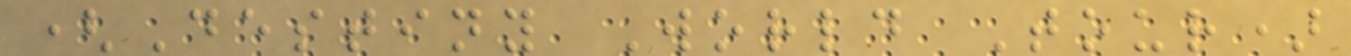(Destiny World Tour)
